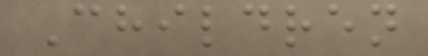Children
